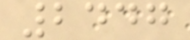2447
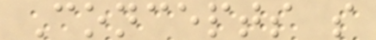Concepts s
